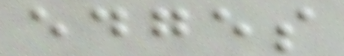edges
